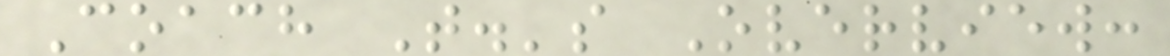Coach T.'s Overview:
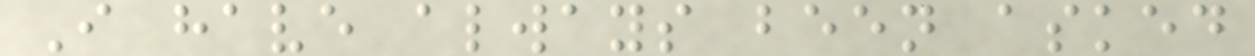I have always been asked
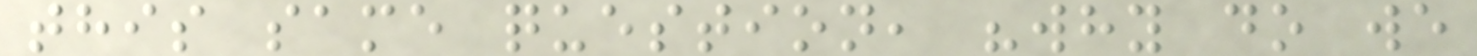this same question, "why do we
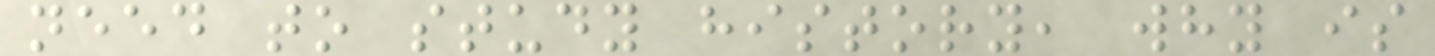need to study history, why is
